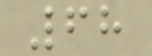68
